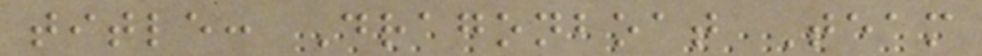title: Dragonboat Team
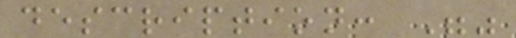description: ""
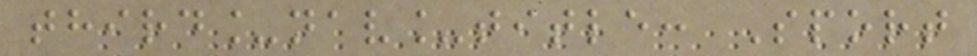third_nav_title: Sport
